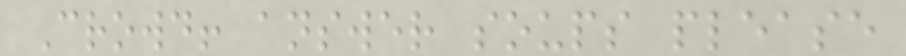Crowd! answer soups please
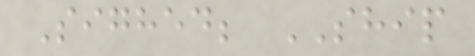Sighed; SHIP
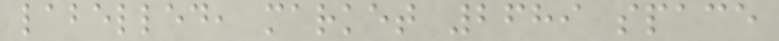labelled, market 2689 space
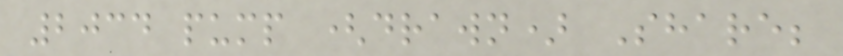2034 pump (drawn) Share;
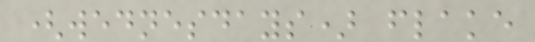(wednesdays) flake
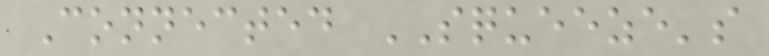Connected SQUEEZE's
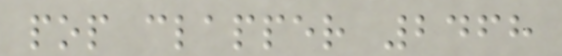pop clapper 2468
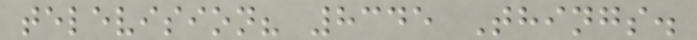television? 8345 Things.
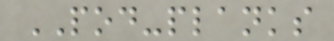POD-planks
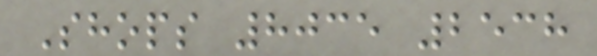Shops 8035 2538
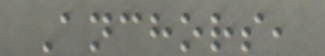Anchors,
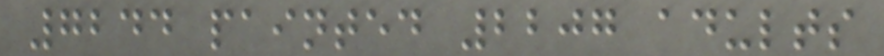7244 painted 2207 adults
